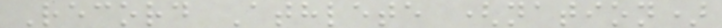Record Athlete (nation)
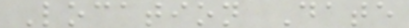Location Date
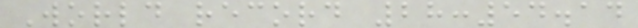World record 28:54.14
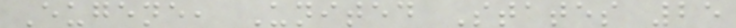Eugene, United States 25
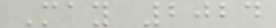May 2024
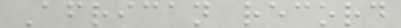African record
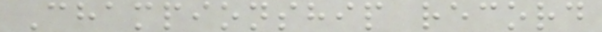Championship record
